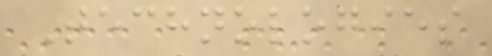Technologies
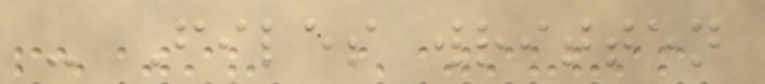- Files written
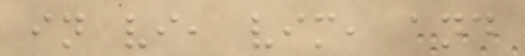in vi, vim, and
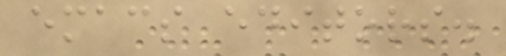emacs editors.
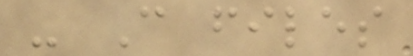- C files
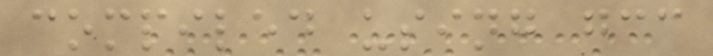compiled using gcc
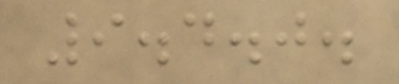9.4.0.
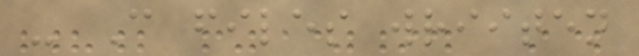- C files wriiten
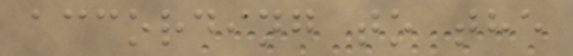according to the
